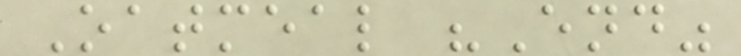Oatmeal "End"
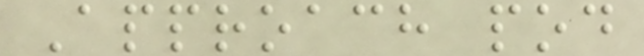Approach pod
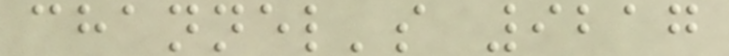channel's 9217
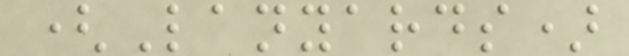(Lanyards)
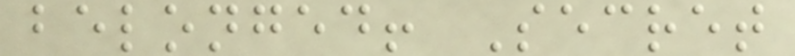belonged! Secret
